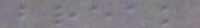break
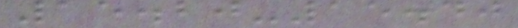15.20-15.40
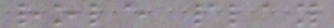role play
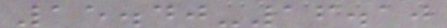15.40-16.10
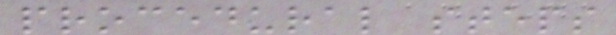procedural steps
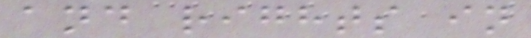and rights in
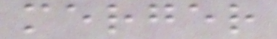merger
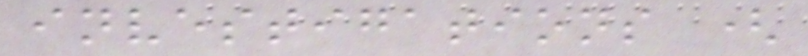investigations (
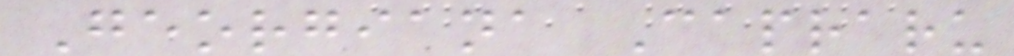Georgiana Capraru
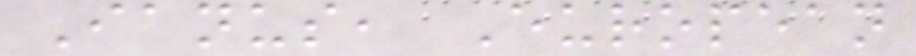Ianus, European
